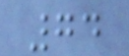74
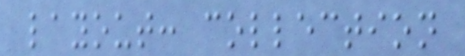layout: collection
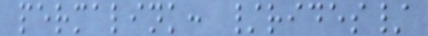permalink: /rides/
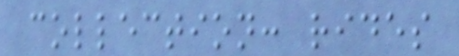collection: rides
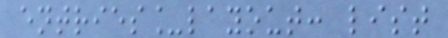entries_layout: list
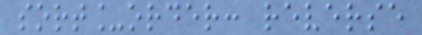sort_order: reverse
